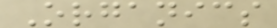Organics
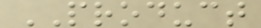PRODUCT
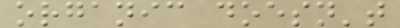organic doesn't
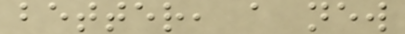better, a new
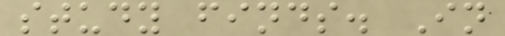study finds. In
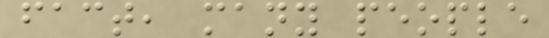fact, many people
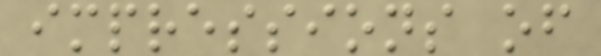impressions of
